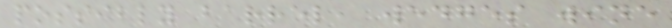possibly barrel, wedges wine
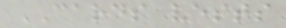CARDS vests
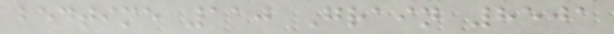bedtime 110 Grain 8501
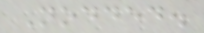Nodded.
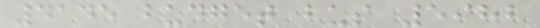4145 budget bus 5982
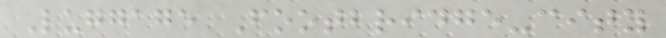Luggage Footbridge-city
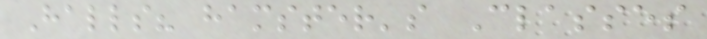Halls? hamster's Classes
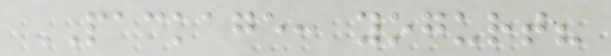PACKAGE: yogurt?
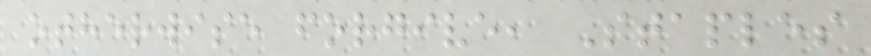otherwise forgive, Staples
